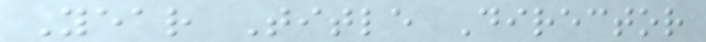Year Title Director
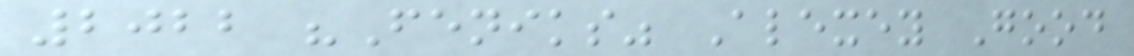2022 "Feniks" Alexey Good
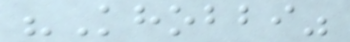"Khobbi"
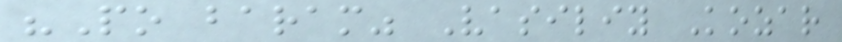"Po baram" Vasiliy Kozar
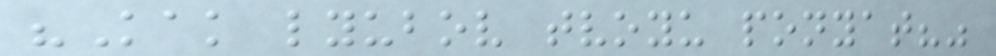"Kak lyubov tvoyu ponyat?"
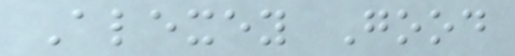Alexey Good
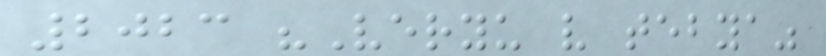2023 "Veryu v tebya"
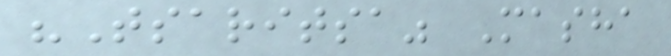"Tsaritsa" Masha
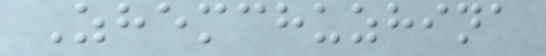Zhemchuzhina
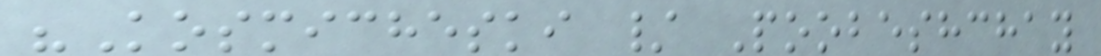"Kosmicheski / Poobeshchay
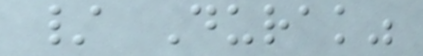/ Durak"
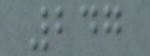247
